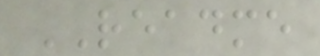README
